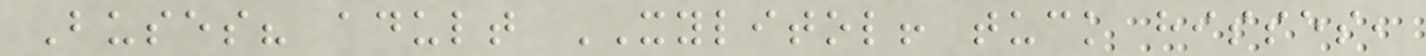Buses? adult XYLITOL! tuck hisses,
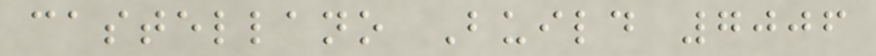castellano Build 7006
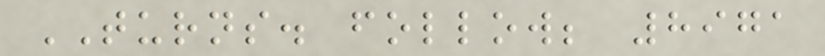TURNS. follow; 8971
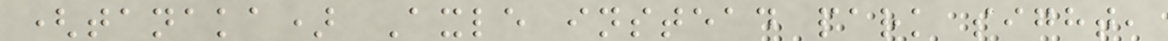(tanaka) Axle instead park sight,
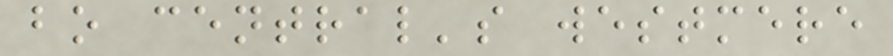bo central's westmere
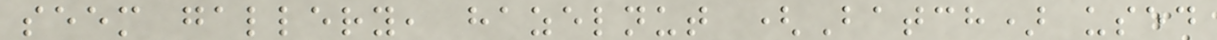seem gallery, hazelnut (Batch) used
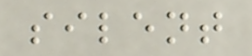silent
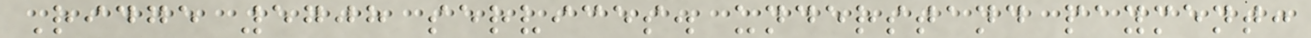Ridge 5708 services. understand payment:
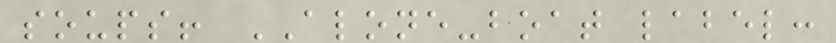soups! ALONE-boat label:
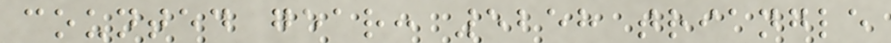counted gear: 5258 triangle
